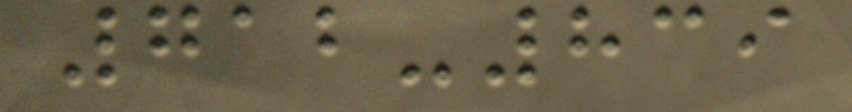712-839
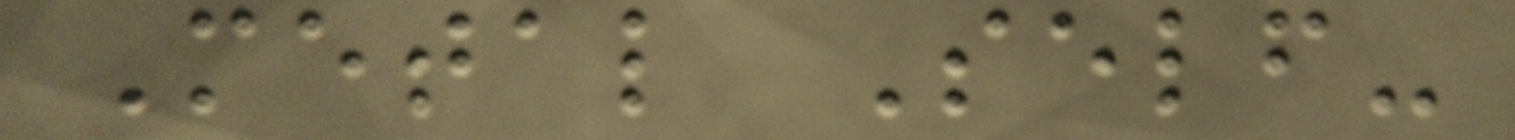Metal Self-
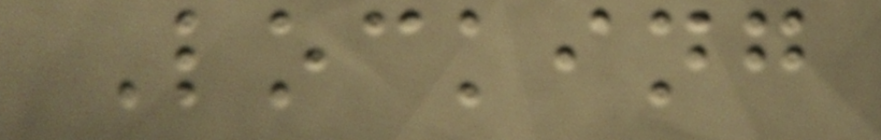Locking
